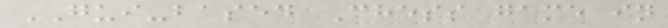GUI-based Chess game in
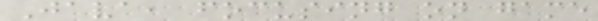Java, focusing on game
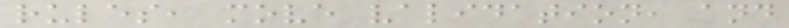rules, move validation, and
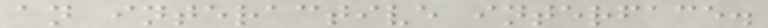an interactive interface.
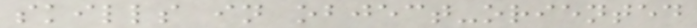skills in object-oriented
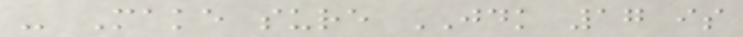- Make sure JDK 17 is
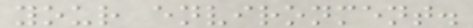your environment.
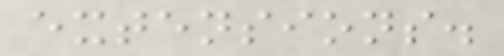extensions.
